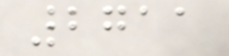2711
